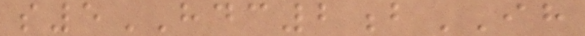s5HDC2bIH
